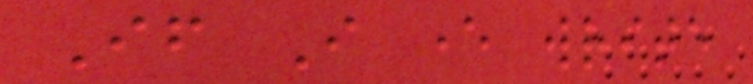If I ever write
